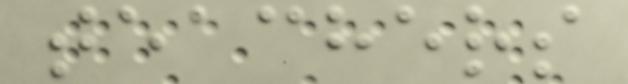teachers
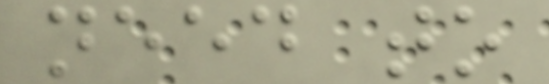need to
